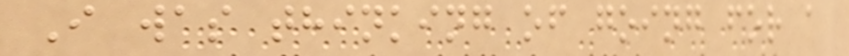I was thinking of going for a
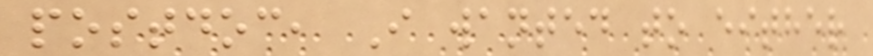postdoc, I wanted to either
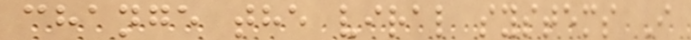change the viral systems I
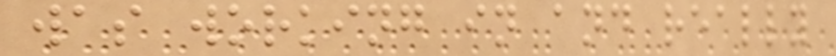was working in and really
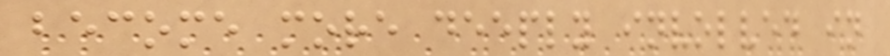become more deeply involved in
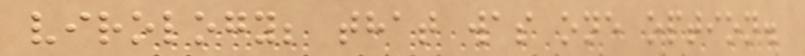virology; that was one option.
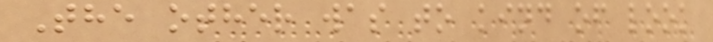The other was to kind of look
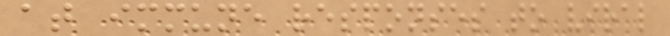at immune responses to viral
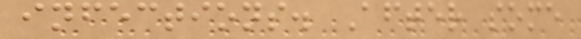infections. After some
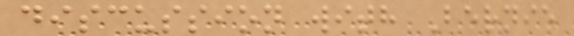discussion with Bernie
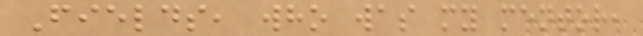Fields, who was my mentor,
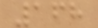168
